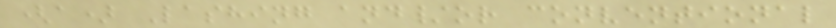(a) Lashing and/or conventional
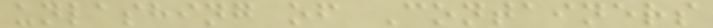unlashing of Containers
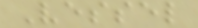Vessel
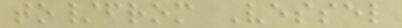to/from Vessel
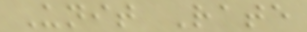Unit Rate
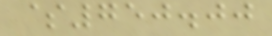$750.00
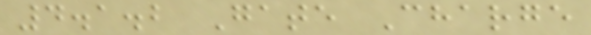4.1.2 Gate Charge
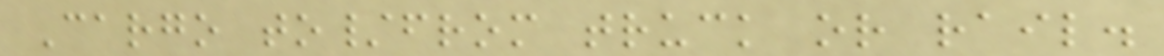Cargo to/from truck or rail.
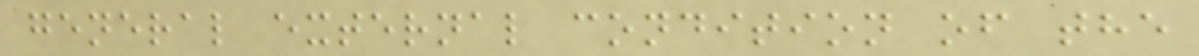general external condition of the
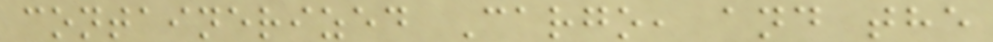containerized Cargo, and the
